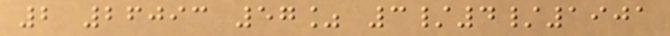2 26093 57% 3/4/1901
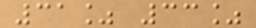31% 33%
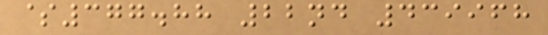$377.88 22nd 439968
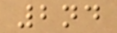2nd
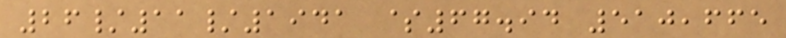26/11/1941 $67.94 510,665
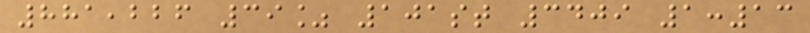881,226 39% 101st 3409 1:13
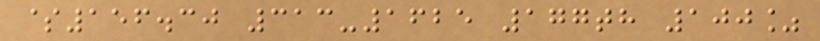$156.30 313-1625 177th 100%
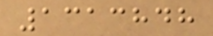1313848
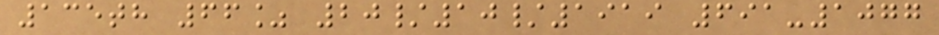135th 66% 20/10/1919 691-1077
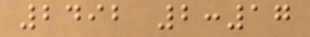2492 2:17
